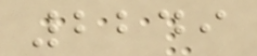2249
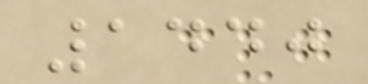1440
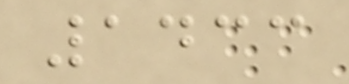1433
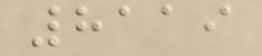8119
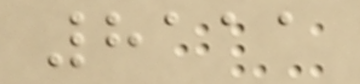8111
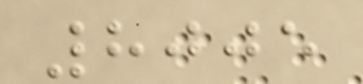8005
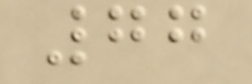77
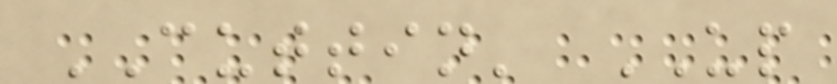CUTTIN' UP
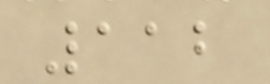112
